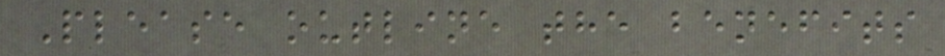Please outline the benefits
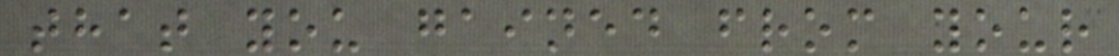that you gained from your
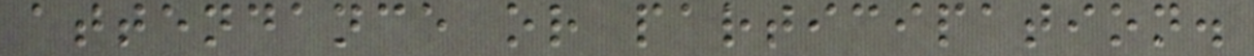attendance or participation.
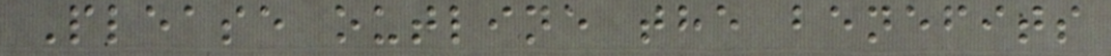Please outline the benefits
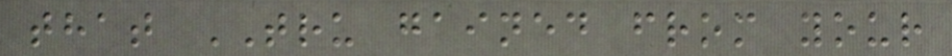that TRU gained from your
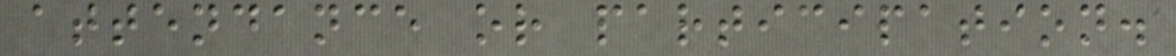attendance or participation.
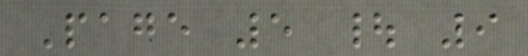Page 5 | 9
